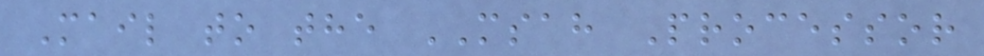Mail to the MSAH Processor
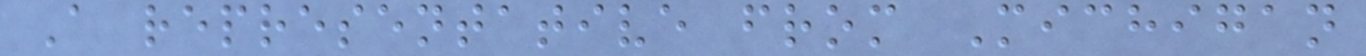A representative from Michigan
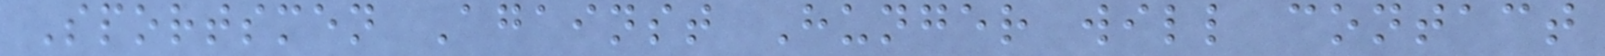Sportsmen Against Hunger will contact
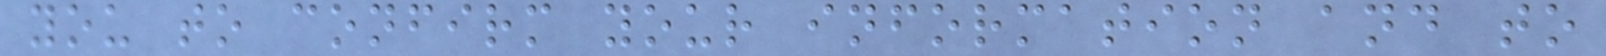you to confirm your information and to
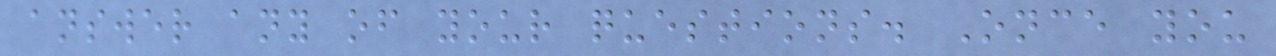answer any of your questions. Once you
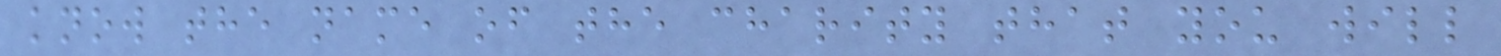know the name of the charity that you will
